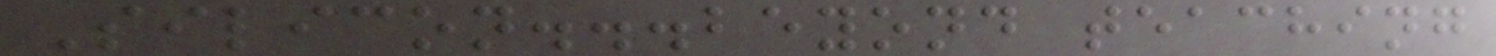Silicon...beyond teaching
